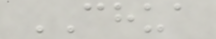CHUA
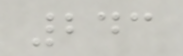243
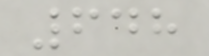648
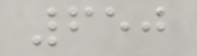650
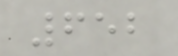652
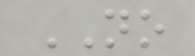NO
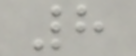8
